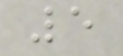5
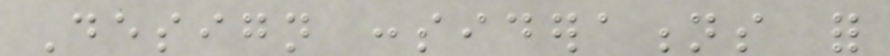Design considerations for
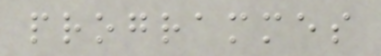programmes
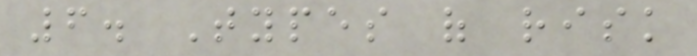6. Types of risk
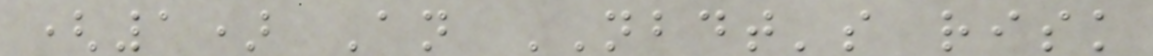(1) An NBDT's risk
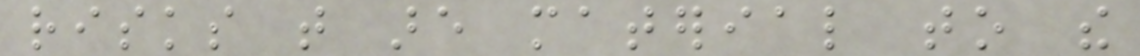risks that are material to the
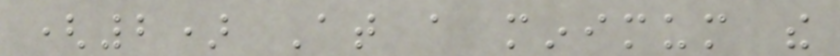(2) At a minimum the
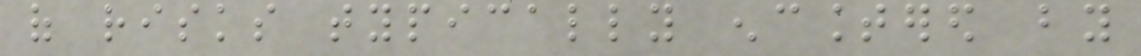of risks typically encountered by
